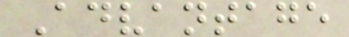Advantage
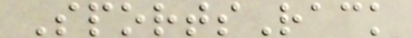SportsRack
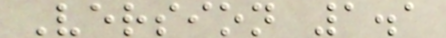Version 1.1
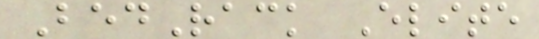BedRack Elite
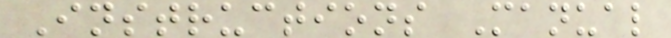Instructions Manual
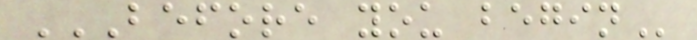BEFORE YOU BEGIN
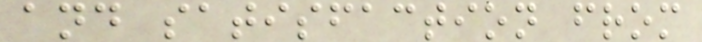and satisfaction from
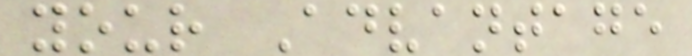your Advantage
